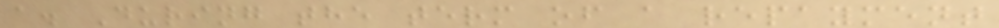a. During the term of a repayment
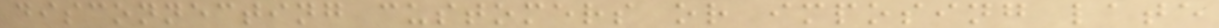disconnecting customers or imposing late
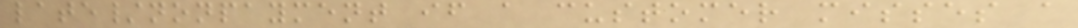late/nonpayment if a customer misses a
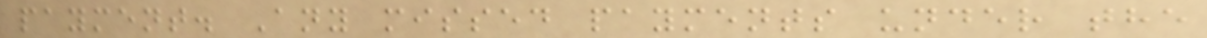payment. Any missed payments under the
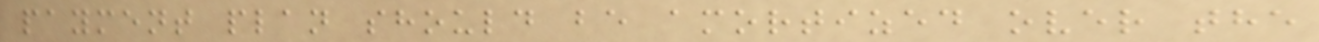payment plan should be amortized over the
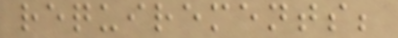requirements;
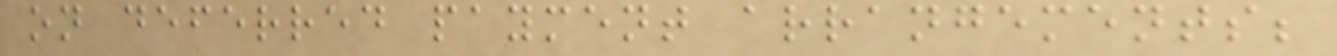on deferred payment arrangements;
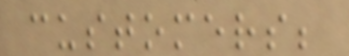customers;
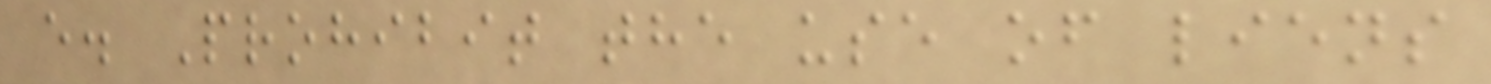e. Prohibit the use of liens
